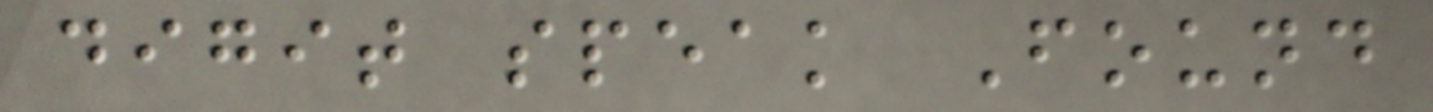digit speak Found
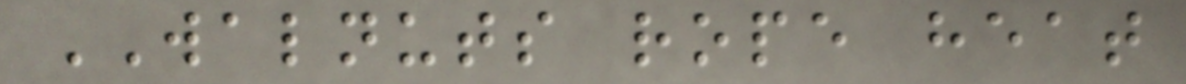WALNUTS rope heat
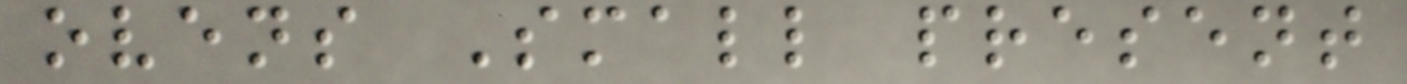ovens Small present
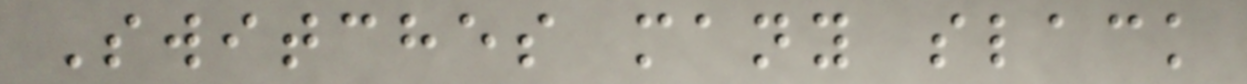Switches many slack
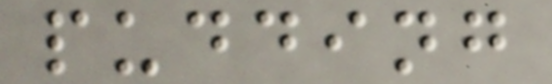pudding
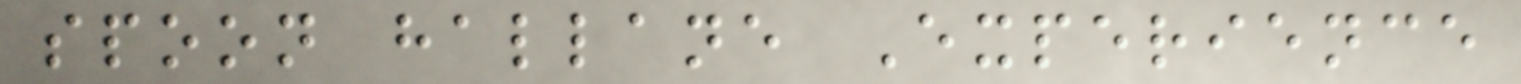spoon hallane Experience
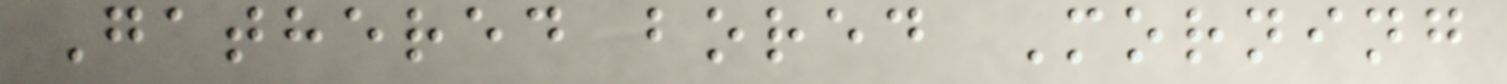Gathered bored Morning
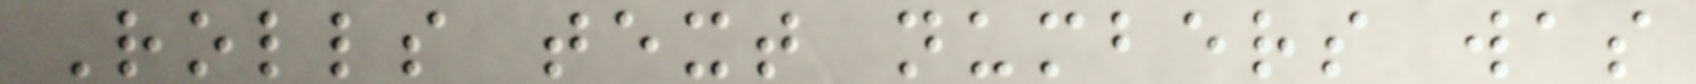Rolls text numbers was
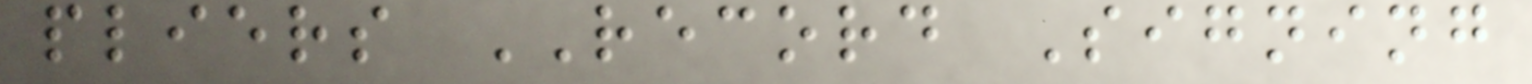pliers RECORD Signing
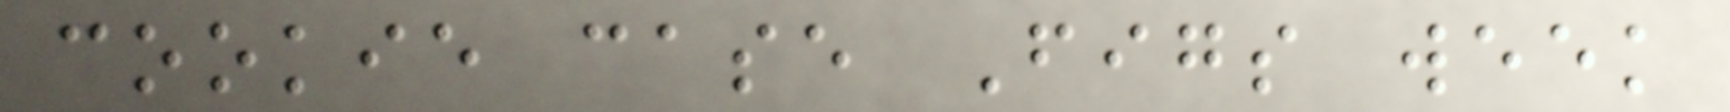cookie case Figs week
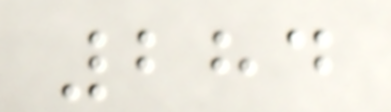284
